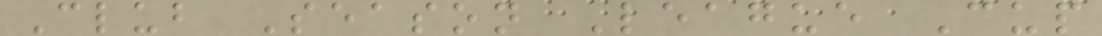Club Season League Cup
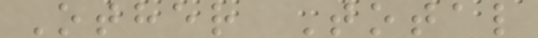Other Total
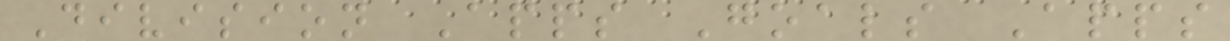Division Apps Goals Apps
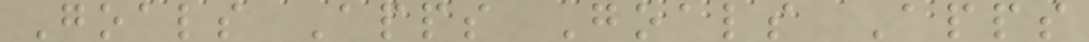Goals Apps Goals Apps
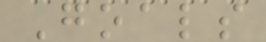Goals
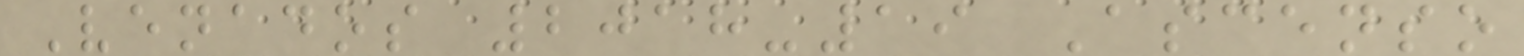Venados 2018-19 Ascenso
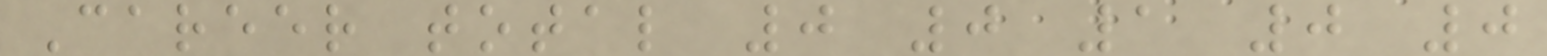Career total 0 0 1 0 0
